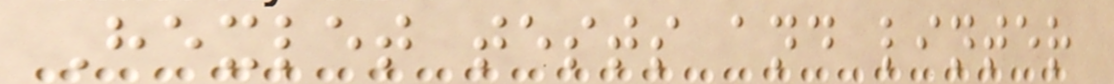Hexlet tests and linter
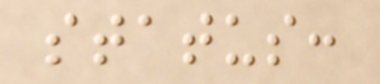status:
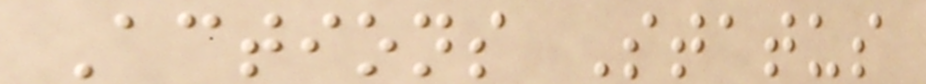Actions Status
